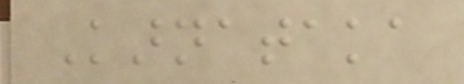Karnataka
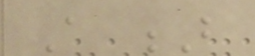A B
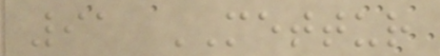91 METTUR
